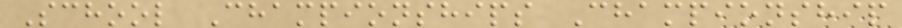School Championships Championship
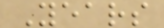Years
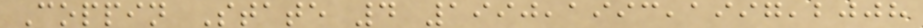Coppin State 4 1990,1993,1997,2008
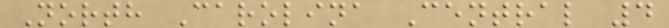North Carolina Central 4
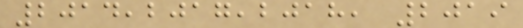2014,2017,2018, 2019
